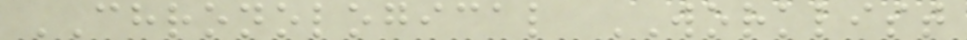CHRONOLOGICAL WORKLIST
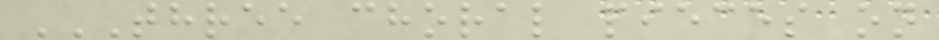THREE CHORAL PIECES ON
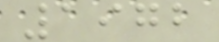1972
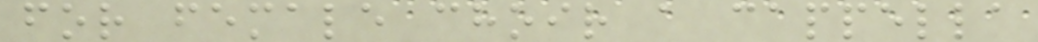for female choir a cappella
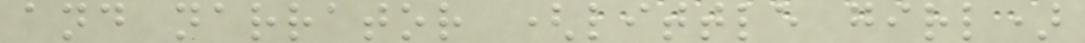and narrator (little girl)
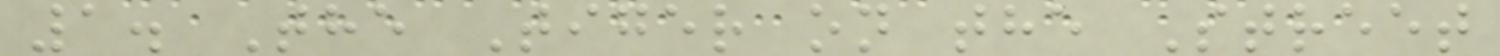1. The Tiger on the Street
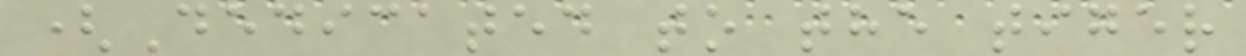(Dedicated to the tiger
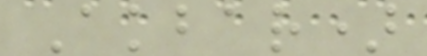Akbar)
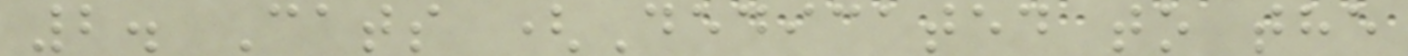2. Cats (Dedicated to the
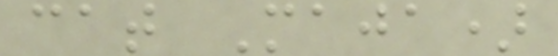cat Maja)
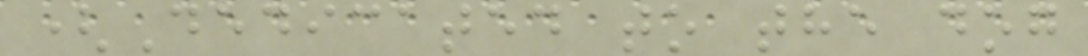(Dedicated to the dog
